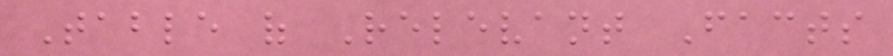Table of Relevant Facts
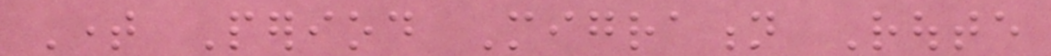Time Period Migration Route
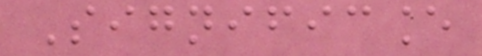Significance
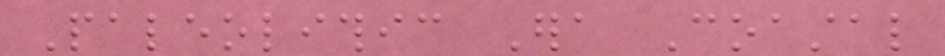Paleolithic Era Coastal
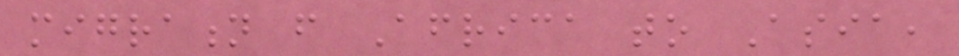migration from Africa to Asia,
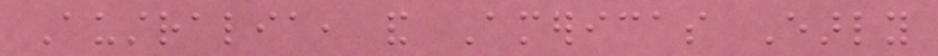Australia, and Americas Early
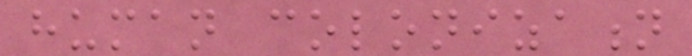human colonization
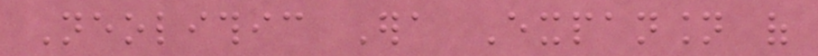Neolithic Era Expansion of
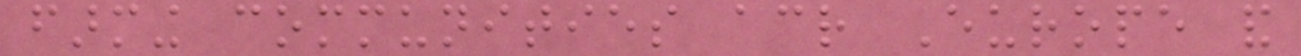farming communities across Europe and
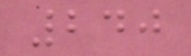240
